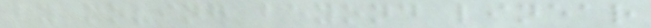by moving beyond linear
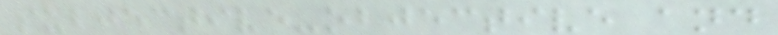subjective-objective and
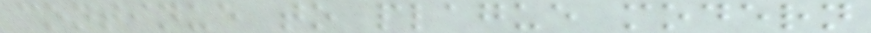continue to plague modern
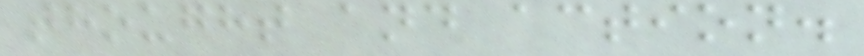thought and action.
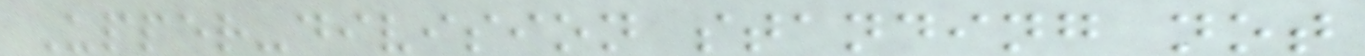Upper-division standing not
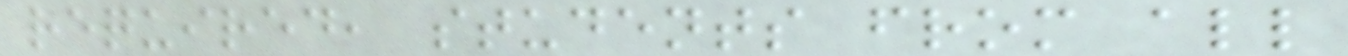required, students from all
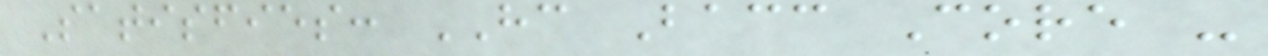Satisfies: HC Bacc Core -
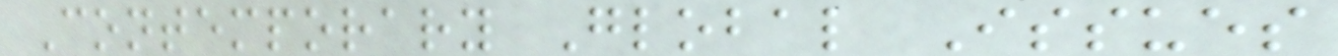Contemporary Global Issues
